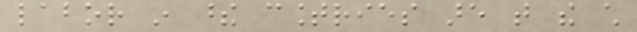labor in these countries are that the child
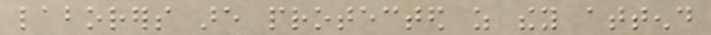laborers are protected as they attend
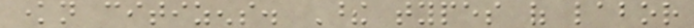known citizens. These types of labor
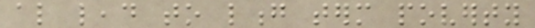also lead to long term poverty
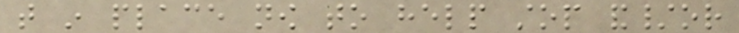that in place now to help stop and/or
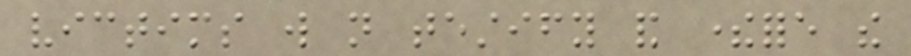victims will not testify and therefore the
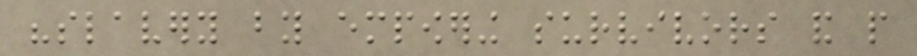"slavery by empowering survivors and people
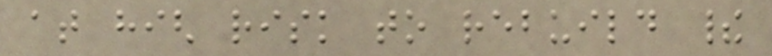at high risk to rebuild their
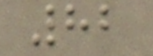82
